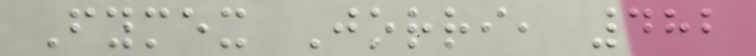Fymex Jorri, 482
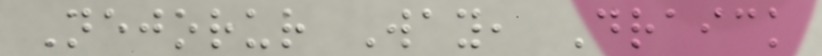Nejorur Way, Draick
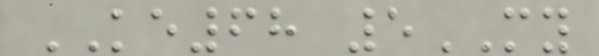KE68 5MY
